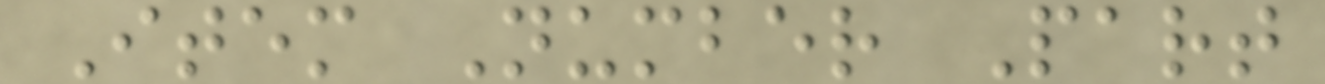Item Number Part
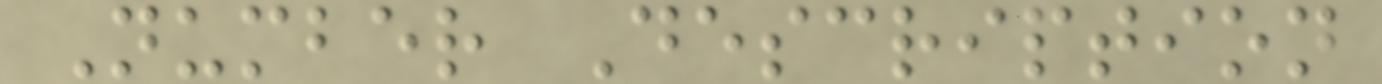Number Description
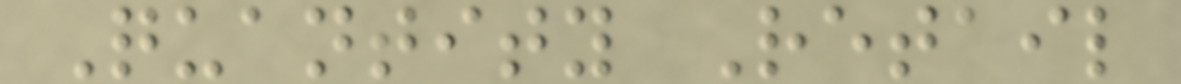Quantity Retail
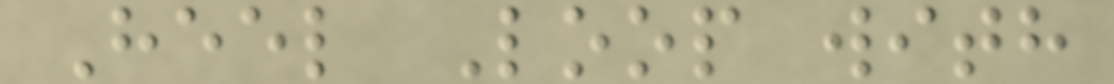Heel Loop with
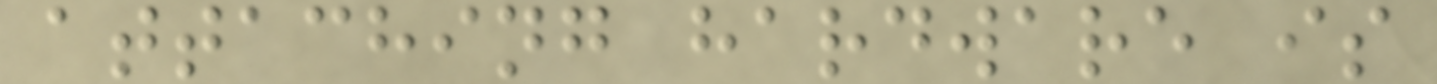attaching hardware is
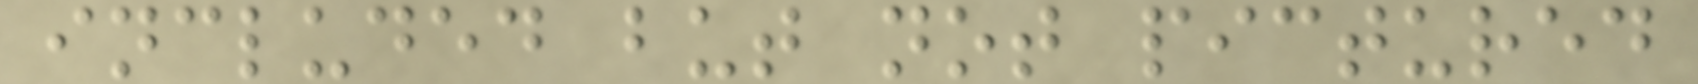included but not pictured
